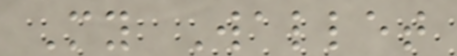My Wallet
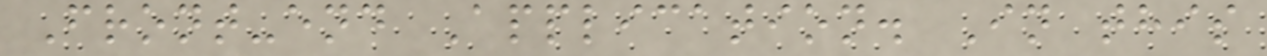Front-end Application. In this
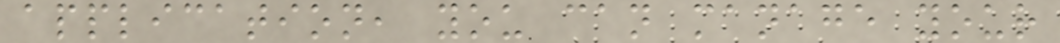application, you can manage your
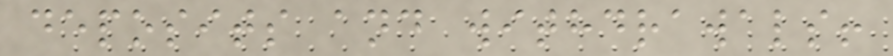deposits and withdrawals!
